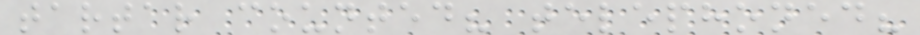tartar counted? telephoned?
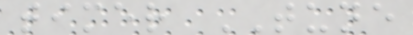timer TUNE
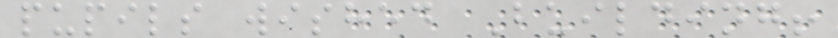pupils wished Building!
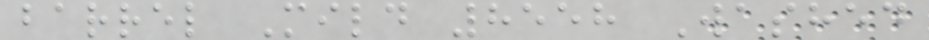barrel Mild 8558 Washed
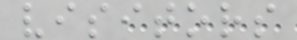visitors
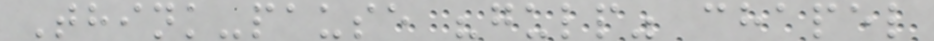Think-pause "gulp" chapel
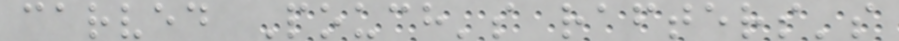carved Pouch's rafters's
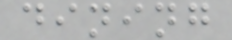dining
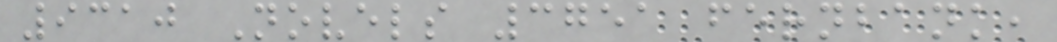9310 Novels 3751 fernbank,
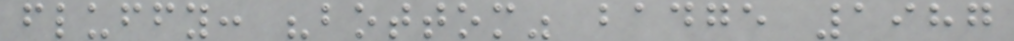fluffy: "bottom" badge 1987
